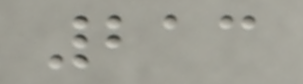213
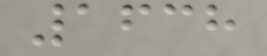1638
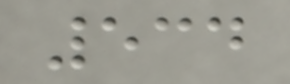534
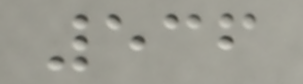536
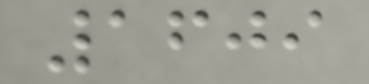1609
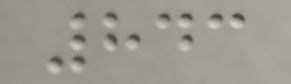843
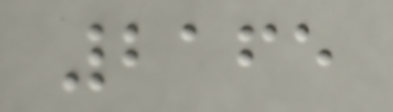2165
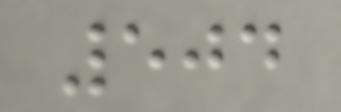504
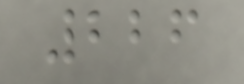226
